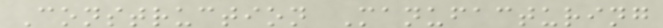Construction Manufacturing
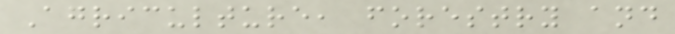Agriculture, forestry and
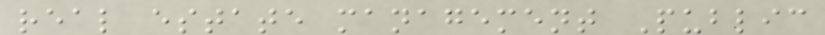real estate management Public
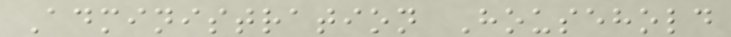Administration Household
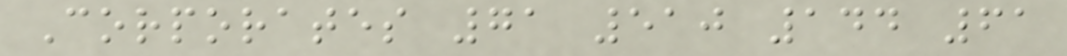Corporates 71 510 144 61
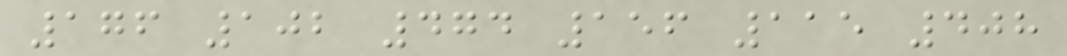176 102 474 156 115 408
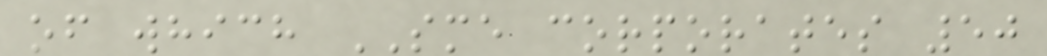of which SME corporates 50
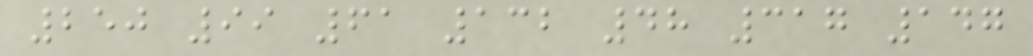250 99 61 132 48 317 147
